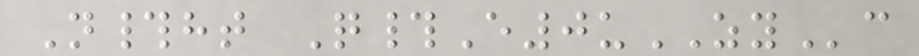N#ht Q#E0uZYc
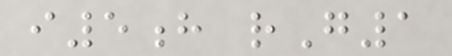i5h rG1
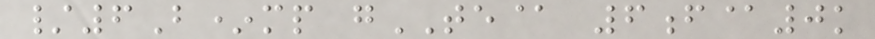/6B*mp gTE@ 6f@0k
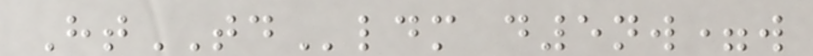HtTDldm d5nw=w
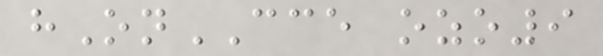hOnCCE ozo9
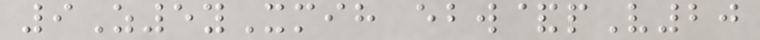9Z5yXmih ebw&pV20
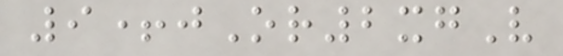9+jOr2xgV
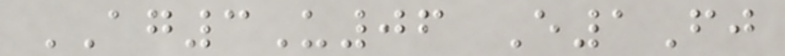AG3U06 E1Fj
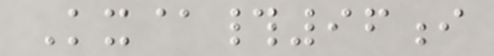Kx@#96i
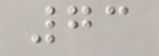73
